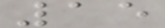15
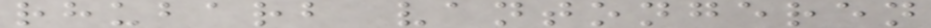rhubarb vantongeren
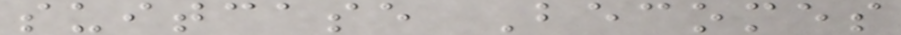suitcase Becomes
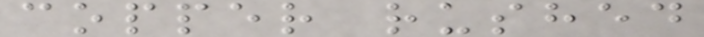copper rushed
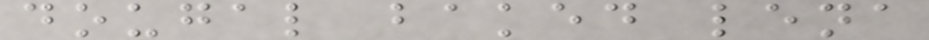dougal baked lena
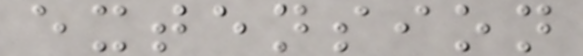extension
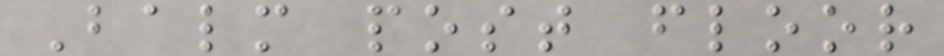Balm post floor
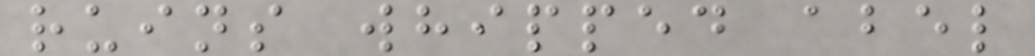ruins whipped abel
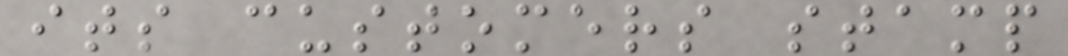its customers stamp
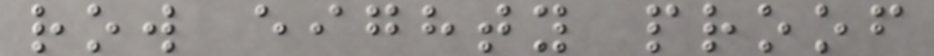row eighty proof
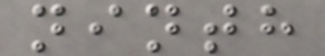ninth
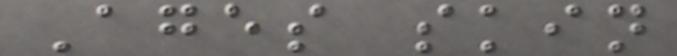Ages skin
